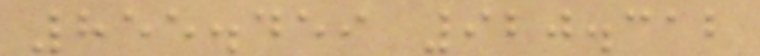855.459 920.312
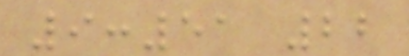9:51 22
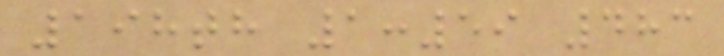198th 1:59 483
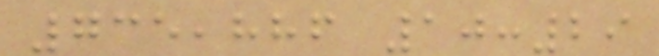735,886 10:29
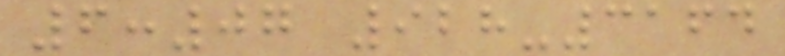6:07 928-3164
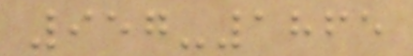957-1865
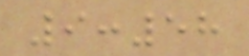9:58
